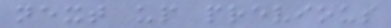next up previous
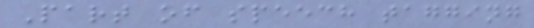Part of speech tagging
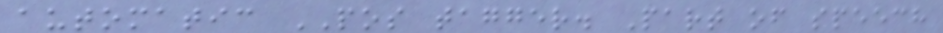automatic POS tagger. Part of speech
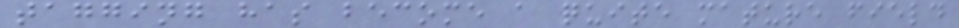tagging has become a quite mature field
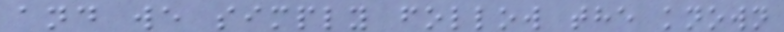and we simply follow the known
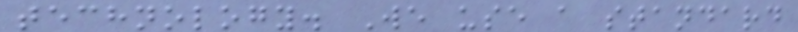technology. We use a standard
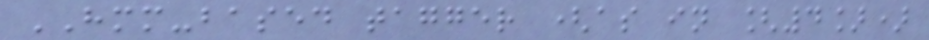HMM-based tagger (as in [4])
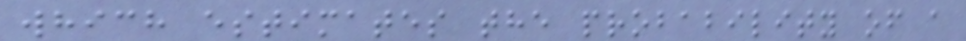which estimates the probability of a
